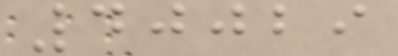40029
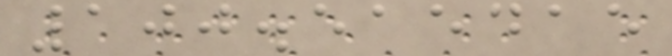100.515415
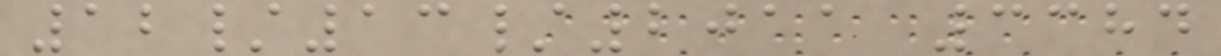12/13/2011 3384
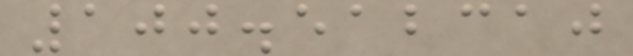100.512310
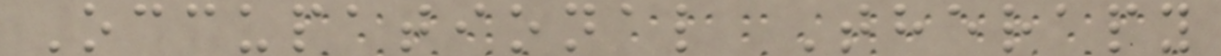Occupational Therapy
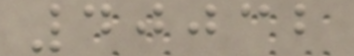40032
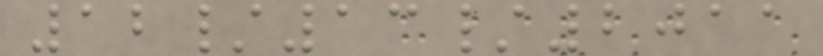12/13/2011
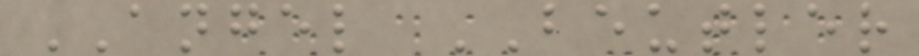ANGEL BEUTLER
